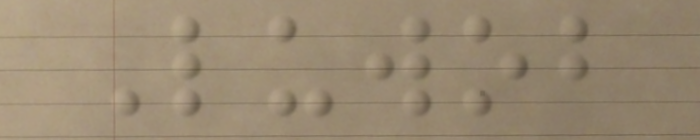Luwob
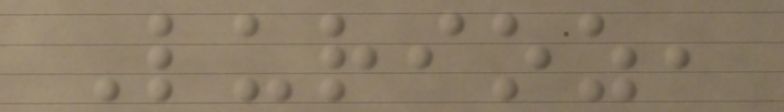Lurioz,
